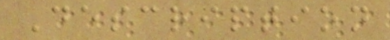Description
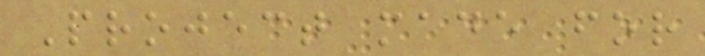Project made for
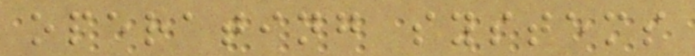operating systems
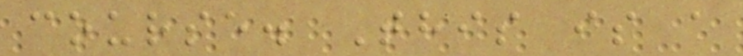course. This is a
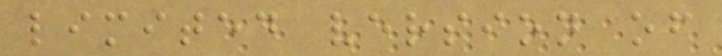limited version of
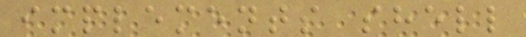implements shell
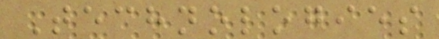Technologies
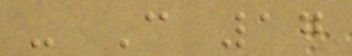- C 17
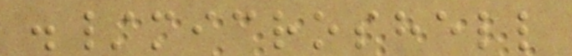./microshell
